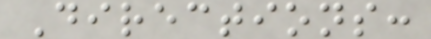Directions:
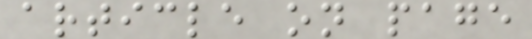article on page
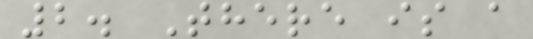2. There is a
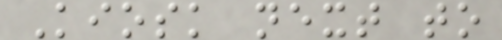Kiosk next to
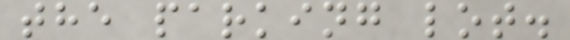the parking lot.
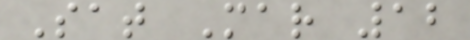Sat Mar 12
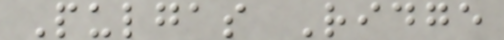Pulgas Ridge
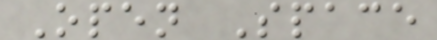Open Space
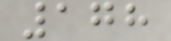178
